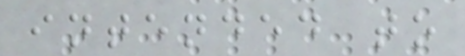intended to
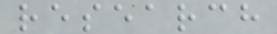research
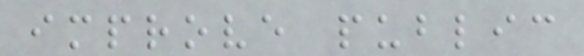improve public
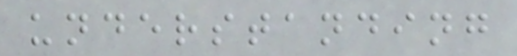understanding
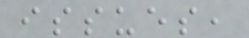issues,
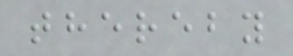thereby
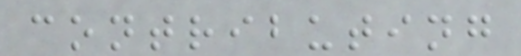contributing
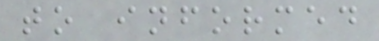to informed
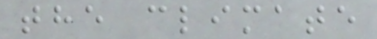the climate
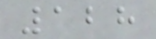128
